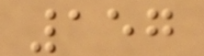157
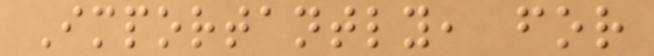Importantly, for
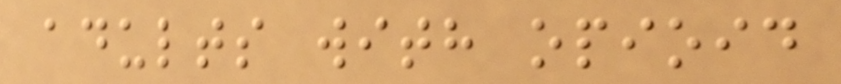adults with opioid
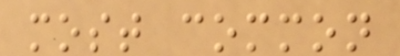most common
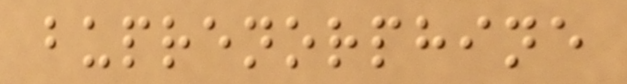buprenorphine
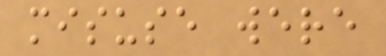misuse were
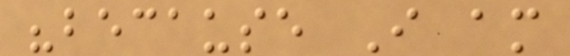"because I am
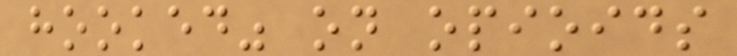hooked" on opioids
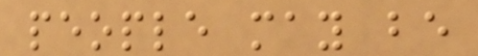people may be
